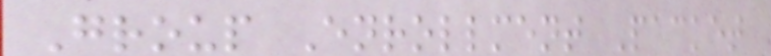Group Enrollment Packet
